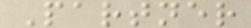Partner
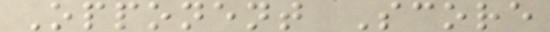Opponent Score
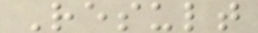Result
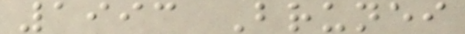1993 Brunei
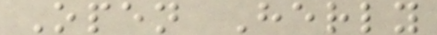Open Herly
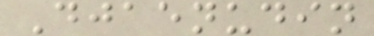Djaenudin
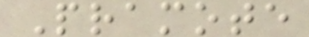Pramote
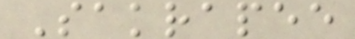Sakrapee
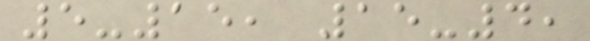5-15, 15-4,
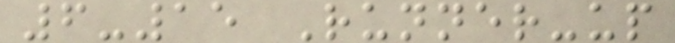6-15 Runner-up
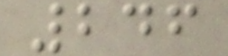246
